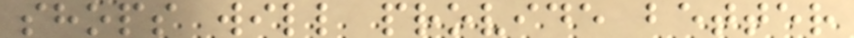shops will provide better
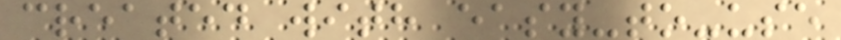created with easy-to-use
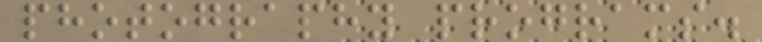photography programs.
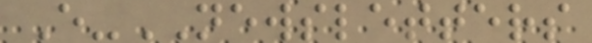E-NEWSLETTERS
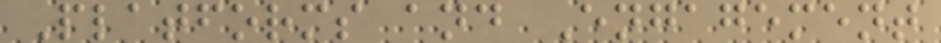Platforms and Engagement
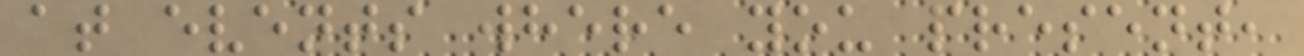at events where you present,
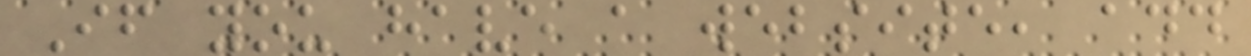If you have a website, add
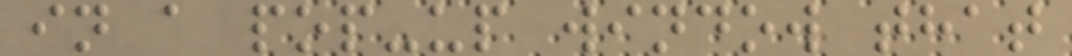in a pop-up window that
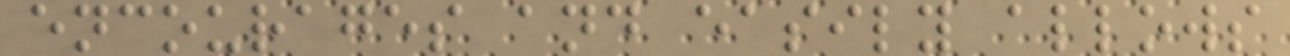encourages and easily allows
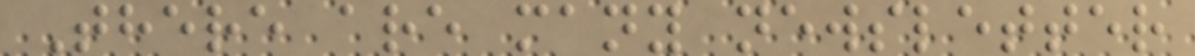There are many newsletter
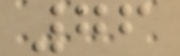76
